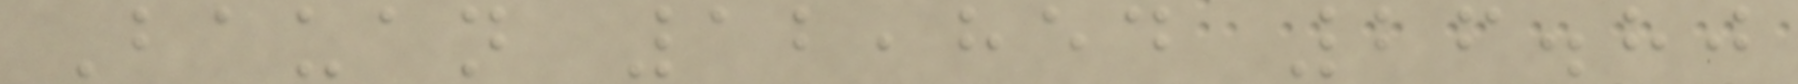Bauan 12,854 26.80
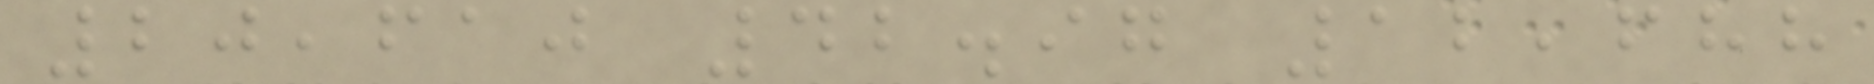20,610 42.97 12,688
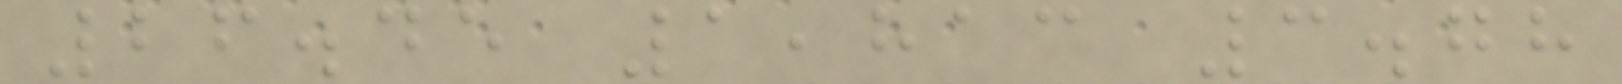26.45 1,813 3.78
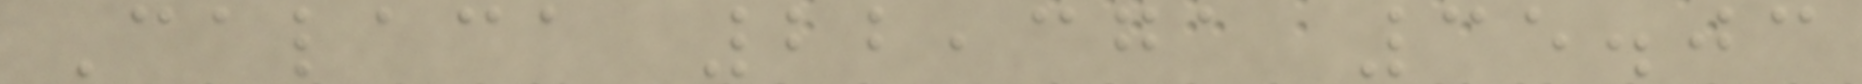Calaca 22,371 35.03
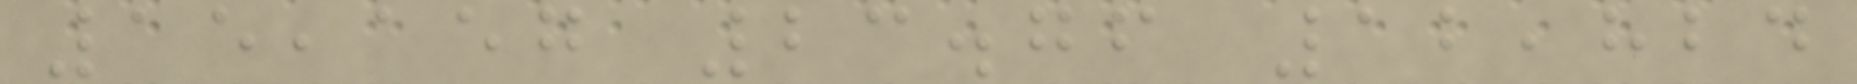15,157 23.76 12,824
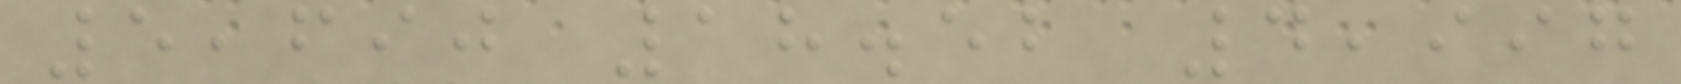5,690 18.52 4,997
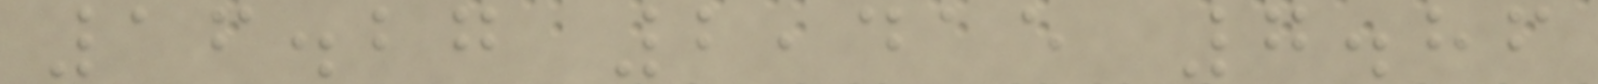16.27 2,415 7.86
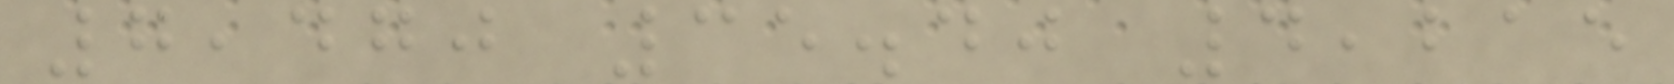7,470 35.40 4,215
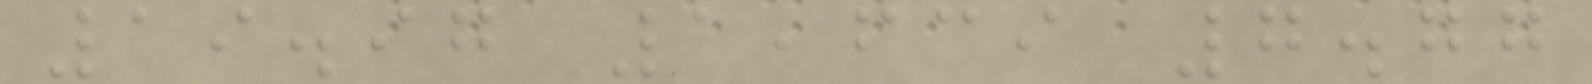19.97 1,639 7.77
